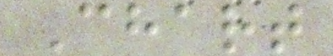Chart
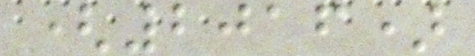(2016)
